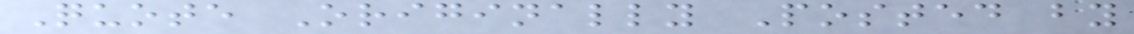Quote Originally Posted by
